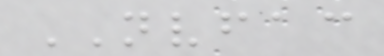NVFAC
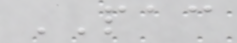PAC
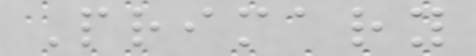Primary
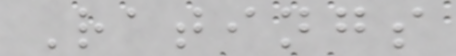Ratings
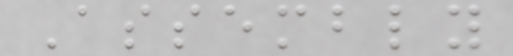Assembly
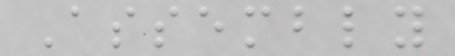Assembly
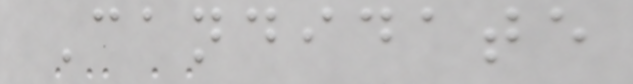Candidate
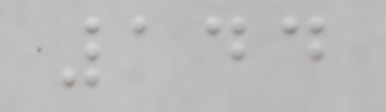144
